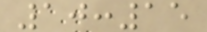10:15
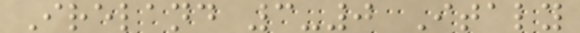Ireland 3-0 Italy
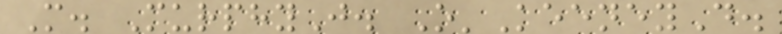M. MurphyJ. O'KeeneyD.
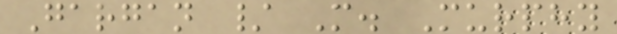Gargan / M. Murphy
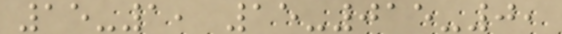15-1, 15-015-0,
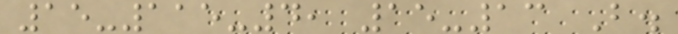15-115-4, 15-13 B.
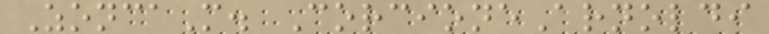ZoncaM. CorcioneArnoldi
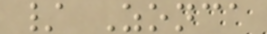/ Zonca
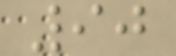90
